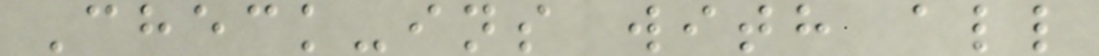Check-ins with all
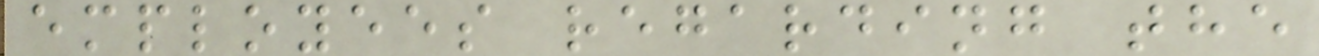employees regarding the
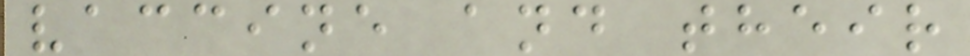vaccine and their
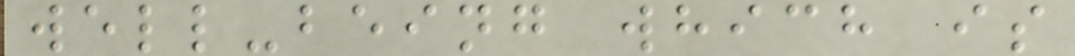well-being which is
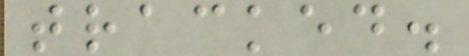tracked.
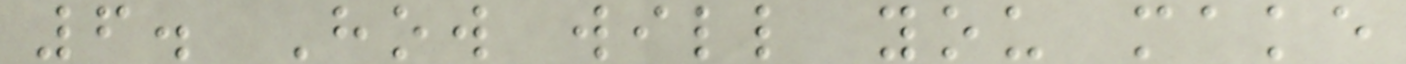6. How will you make
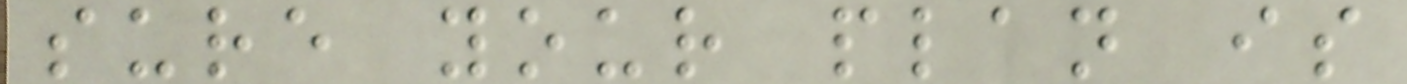sure your plan is
